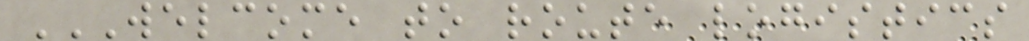WELCOME TO ROUTE LOGISTICS
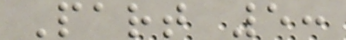Part 5:
